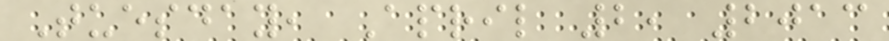Tuesday, April 2, 2013
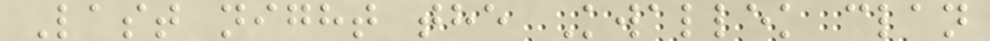Last night the Kwallek clan
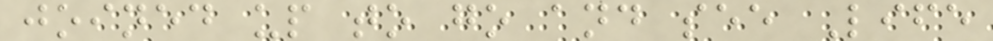joined up to go and see Life
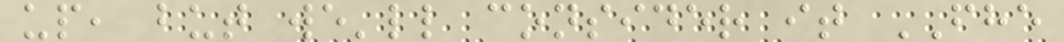up, but we'll consider it FHE
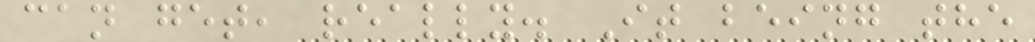can get, really. It being the
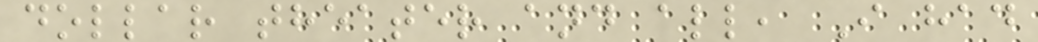dollar theater and all, I had
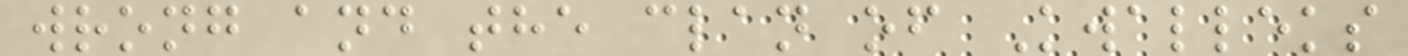wrong and the clan of Kwalleks
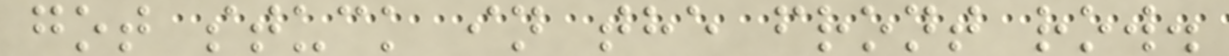got stuck in the front row.
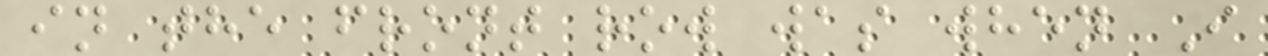in the front row was when I
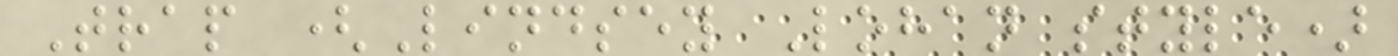Trap (Lindsey Lohan style)
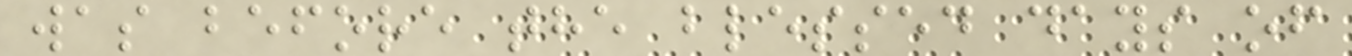was before the blessed days of
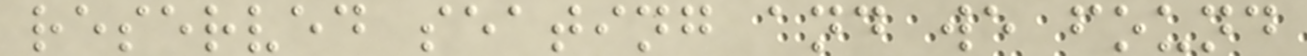reserved seating and we found
